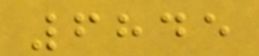6845
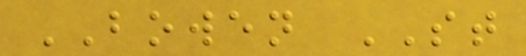BOWEN ST
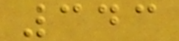343
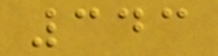343
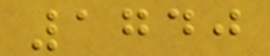1740
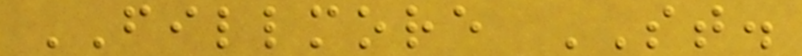FILLMORE ST.
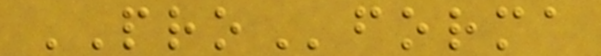PROforma
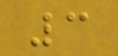3
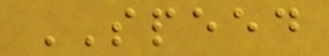SPEED
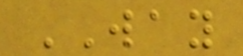WAY
